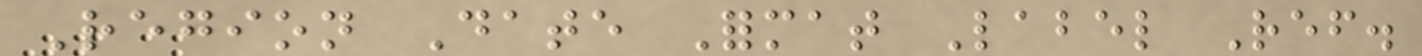Region Date Format Label Ref.
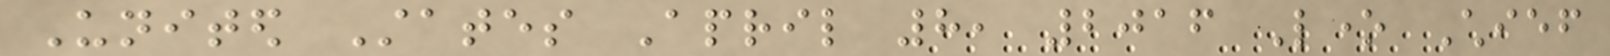United States April 8, 2016 Lone Chief
